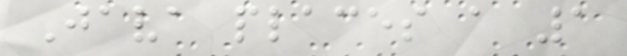Java places a 1
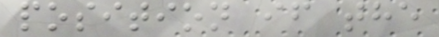position if the
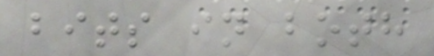bits in both
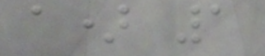a) 1
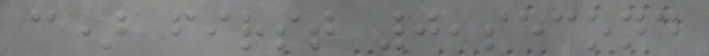c) first 0,second
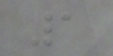1
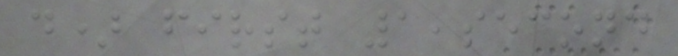d) first 1,second
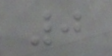0
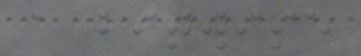a bitwise
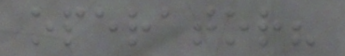operator?
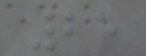25
